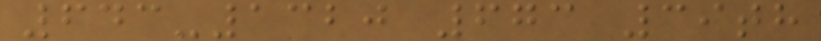643-1320 673 39th
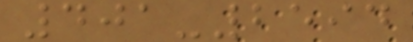401-2594
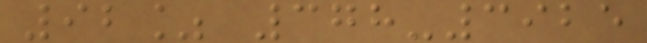92% 378-3925
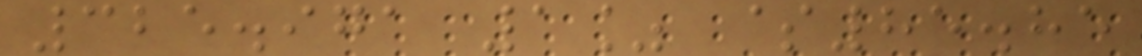325.971 1% $85.85
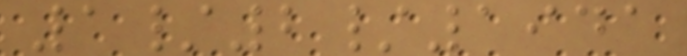1/2/1941
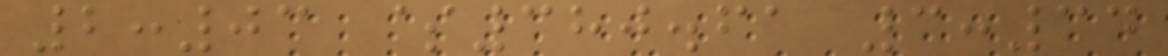2:03 $380.61 3:34
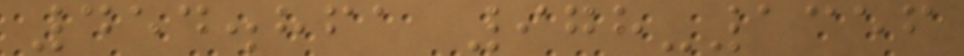454.861 978-1356
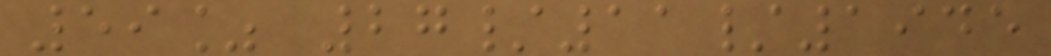59% 27/11/1945
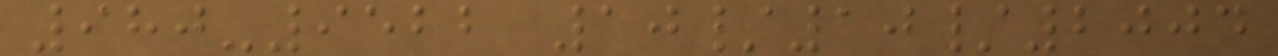980-9522 10/10/2004
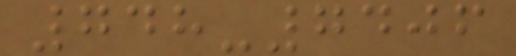748-7406
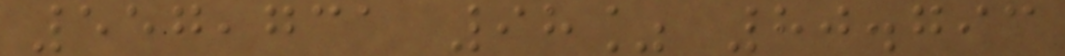557,731 98% 80.793
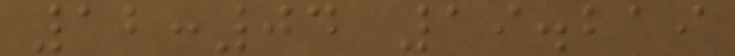12:04 19.219
